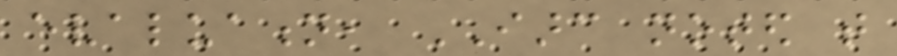evaluation, IARC noted that
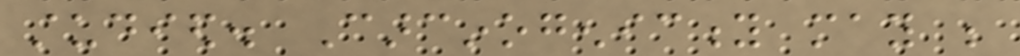studied. Carcinogenicity may be
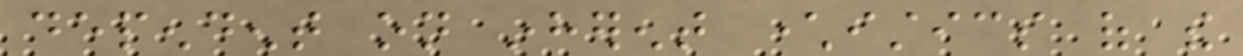dependent on inherent characteristics of the
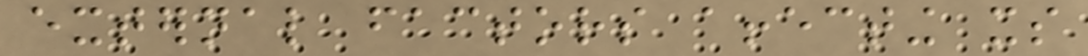external factors affecting its
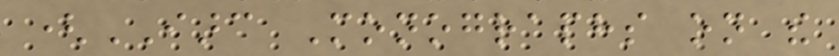(IARC Monographs on the
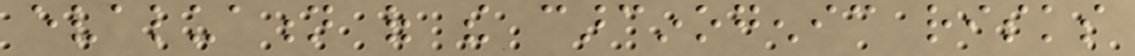evaluation of the carcinogenic risks
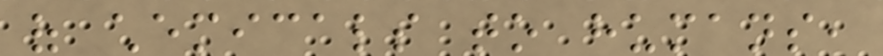of chemicals to humans,
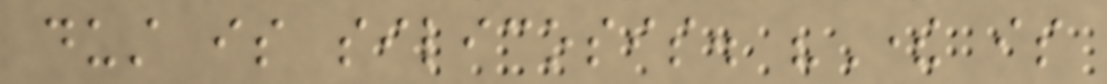dust is silicosis. "There is
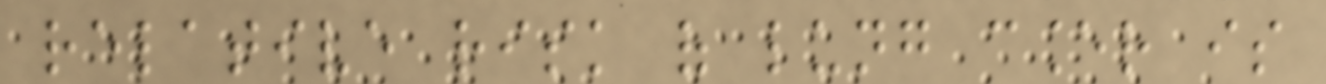relative risk of lung cancer is
